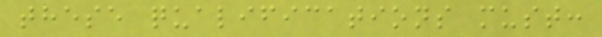these qualifications must:
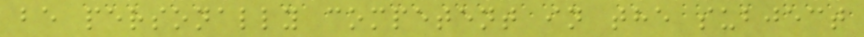be personally competent in the subject
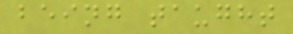being taught
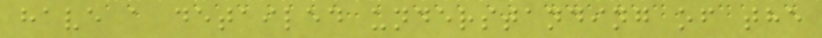have a detailed understanding of the
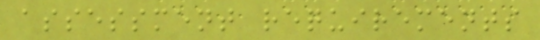assessment requirements
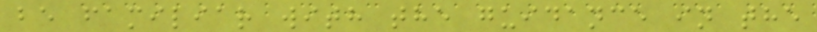be familiar with the guidance in the
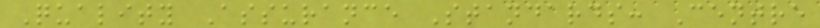Quality Assurance Standards: Centre
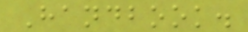Handbook.
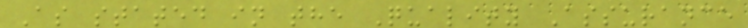As stated in the Quality Assurance
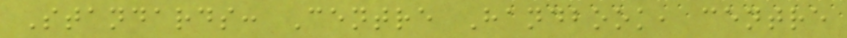Standards: Centre Handbook, centre
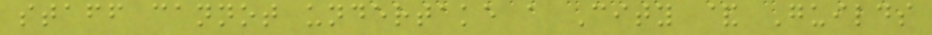staff cannot undertake a City & Guilds
